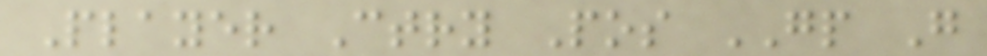Player Ctry Pos GP G
